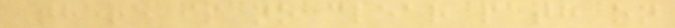There is no clear path on
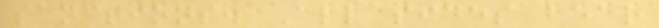sanctions. All sides bear
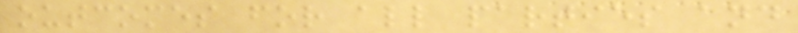outcomes for all parties and
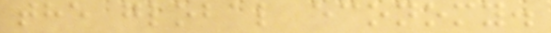the global economy.
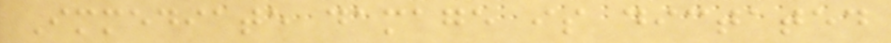Immediate damage is dictated
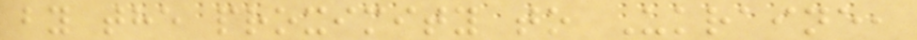by the proximity to Ukraine,
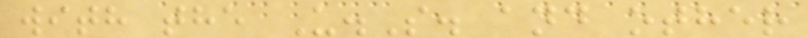with the U.S. and other
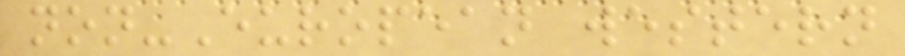non-European western
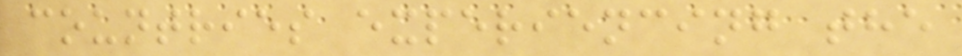countries experiencing the
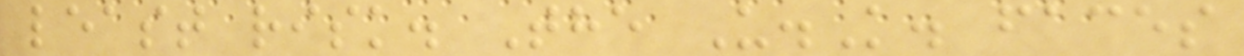least risk. The U.K. faces
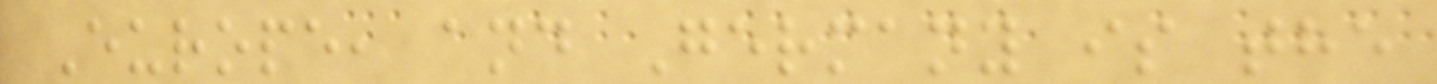Europe, and Germany is the
